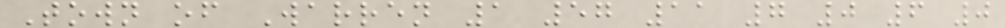Town of Warren 1 57 11 7 0 6 0
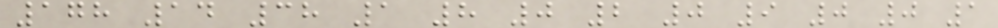178 14 38 1 8 0 2 0 9 0 0 1
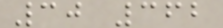30 362
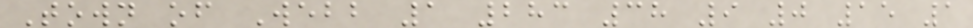Town of Webb 1 283 38 9 0 15 1
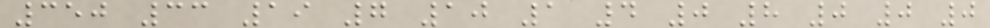350 33 19 7 10 1 4 0 8 0 0 0
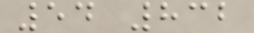54 832
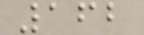162
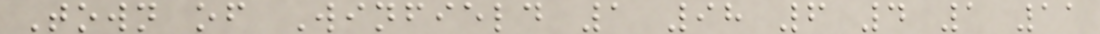Town of Winfield 1 98 6 4 1 11
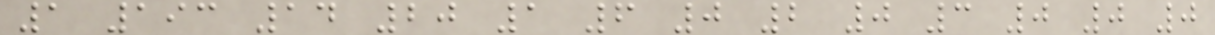1 193 14 20 1 6 0 2 0 3 0 0 0
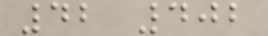42 402
